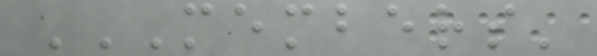MEMBERS'
